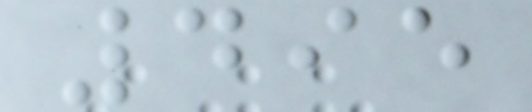495
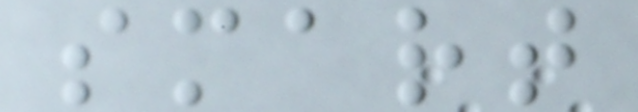smart
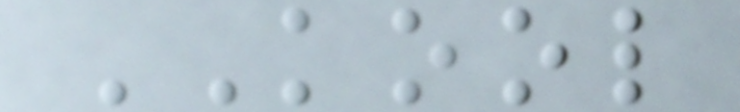KOOL
